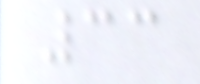33
